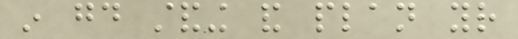in good standing and plan your
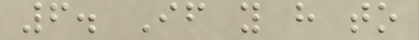6. If you have to
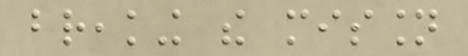breaking the mission
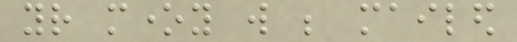your money will be mailed
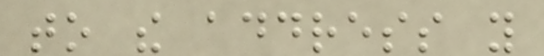to the address you
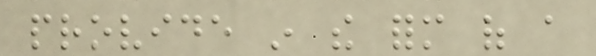provide in the form of a
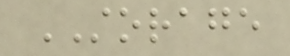STORAGE
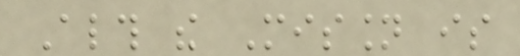Although the Mission is
